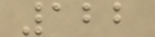122
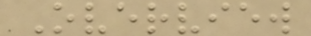Overview
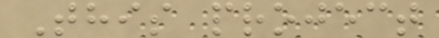This project
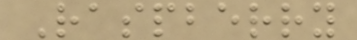Raspberry
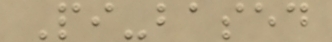Pi-based
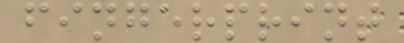fingerprint
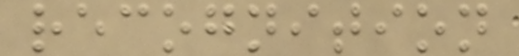recognition
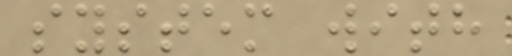system with
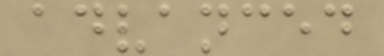advanced
